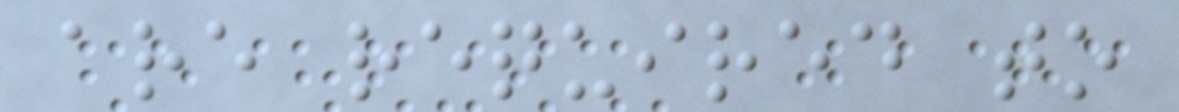are required to
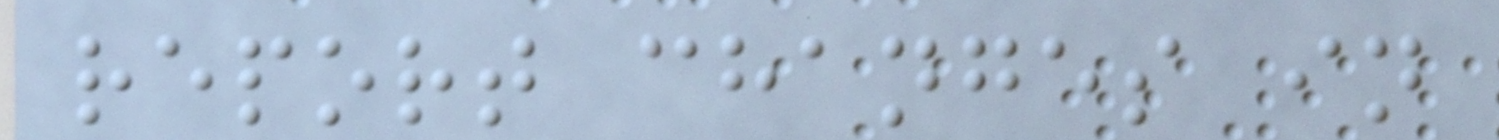report changes in
